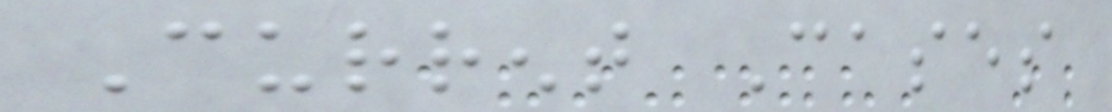Current Cases
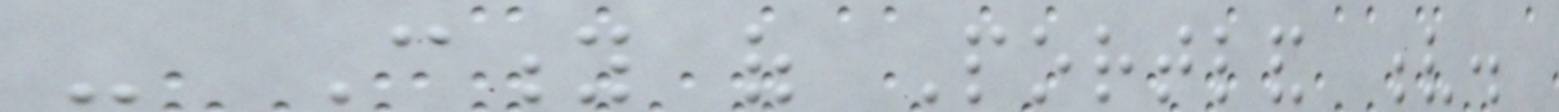- City of Portland v.
